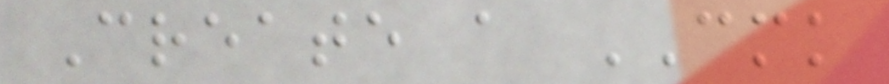Create a CMK
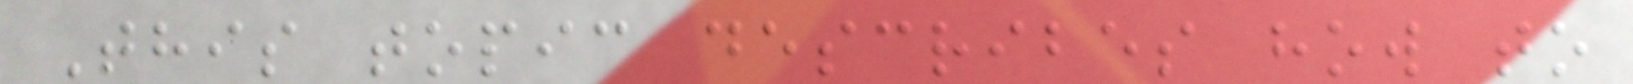This topic describes how to
